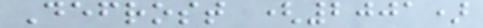Defrost (2001)
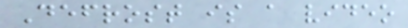Defrost is a video
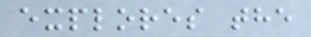explores the
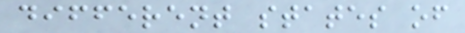different states of
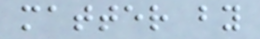matter by
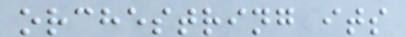orchestring its
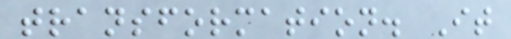transformation. It
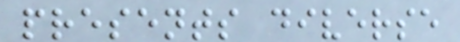presents diverse
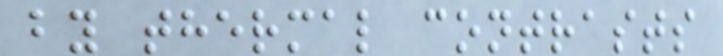by thermal contrasts
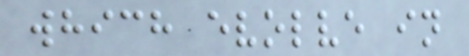which evolve in
